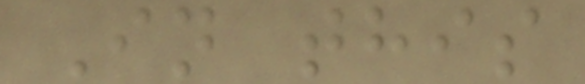In this
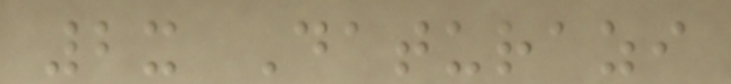2x Daturazi
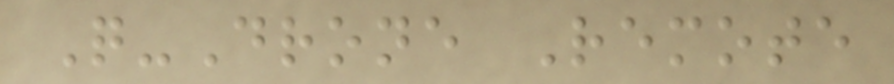Q-Drone Remote
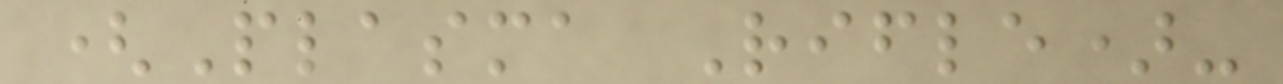(Plasma Rifle)-
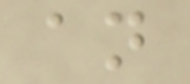an
